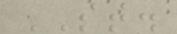ST.
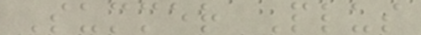Summer Plus
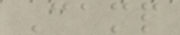Camp
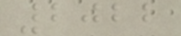2022
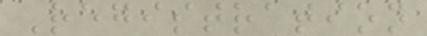Registration
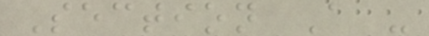Section A -
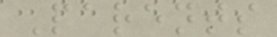Parents
